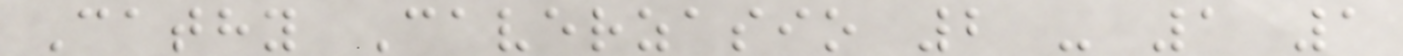Cathy Caverzasio 2 - 1 1
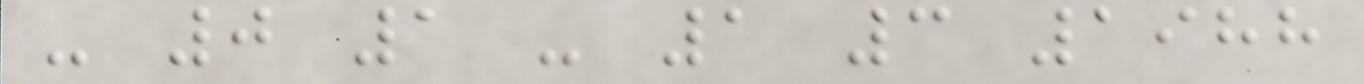- 0 1 - 1 3 1988
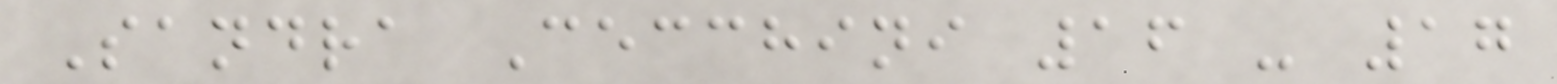Sandra Cecchini 16 - 17
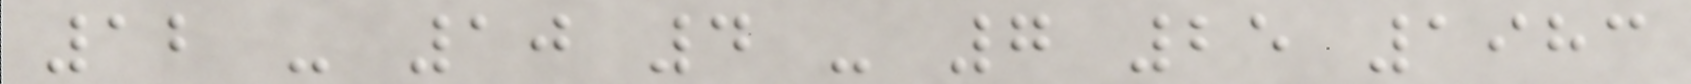12 - 10 4 - 7 25 1983
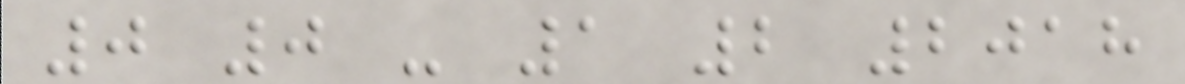0 0 - 1 2 2018
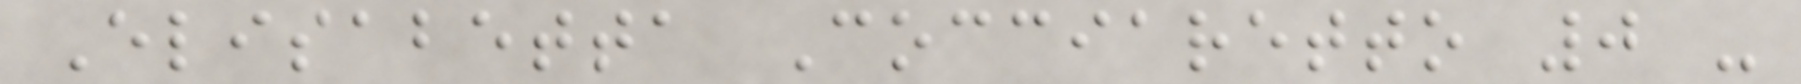Elisabetta Cocciaretto 0 -
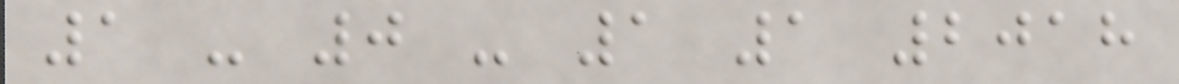1 - 0 - 1 1 2018
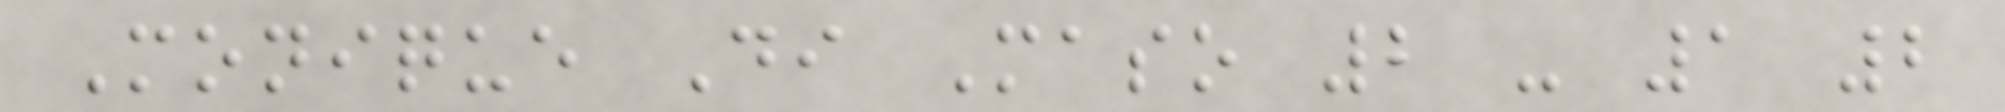Monique Di Maso 2 - 1 2
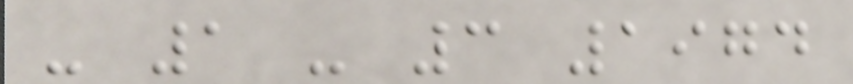- 1 - 3 1974
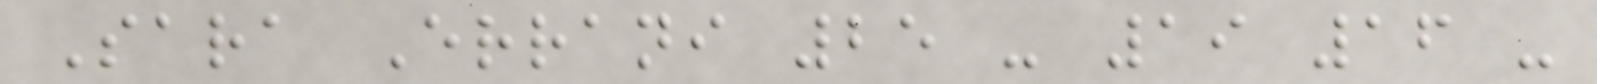Sara Errani 25 - 19 16 -
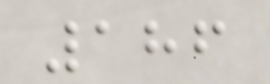186
